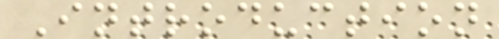Introduction
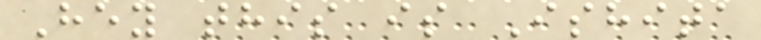Hey this is Ishita
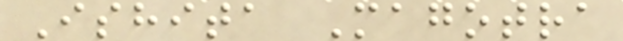Ishita Magotra
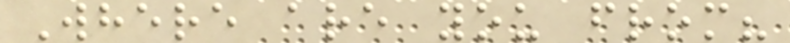Where are you from?
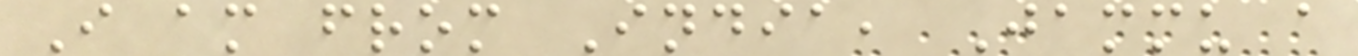I am from India, Jammu a
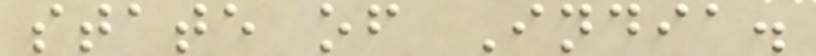state of India.
